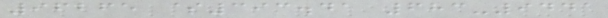96265 $393.41 683-9441
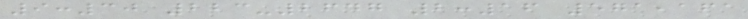9:30 223-2647 2:16 571,161
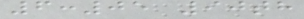6:05 90th
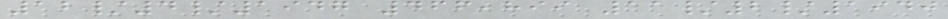12/4/1947 466,899 11/2/1940
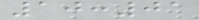10:01
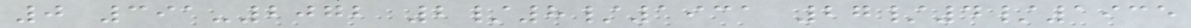0 391-2072 2/8/1931 27/4/1935
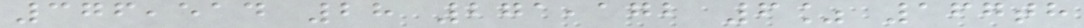376,514 28 271,172 6% 167th
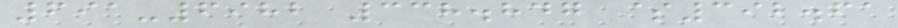691-6982 338.847 $392.61
